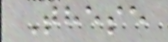These
